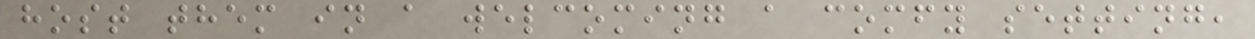host them in a welcoming a comfy setting,
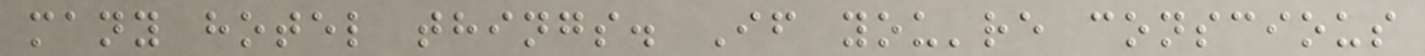many hotel things. If you're conscious
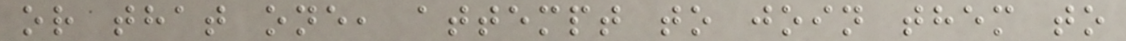or that one, attempt to join them to
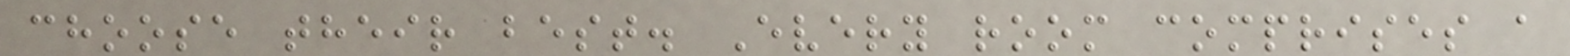choose their best. Every room comprises a
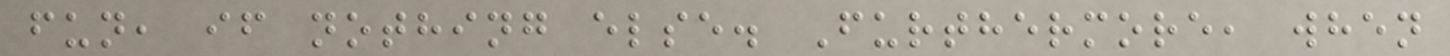fun, if nothing else. Furthermore, when
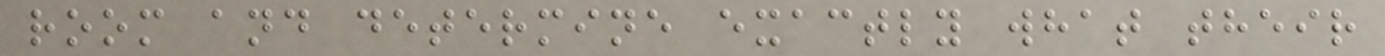room and determine exactly what their
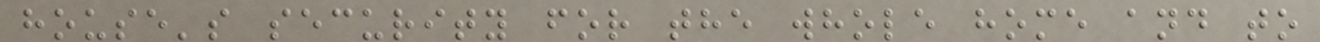house's security for the whole home and to
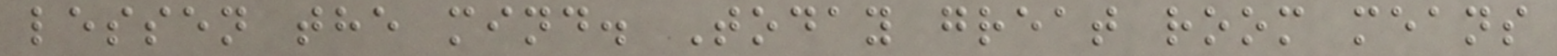lessen the mind. Today great room means
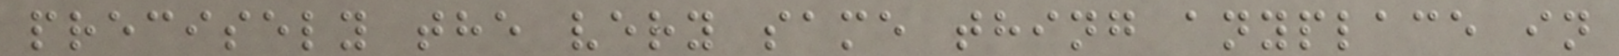precisely the very same thing anyplace in
